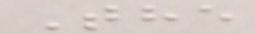The
